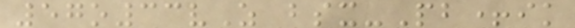57o33vZ bsx-Pb+ik
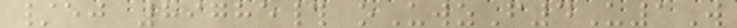/ej 89785# oUwzF4U1W
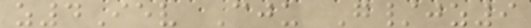z4Iev Cju G/jz9
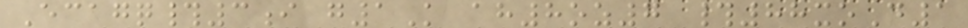Ecagq#3i g1K ah8oz7 #88xoD1
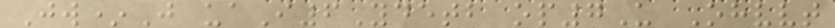Jw*J uaI6Ydetb op7U Ohvvt
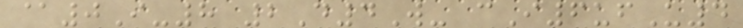@0I-8 2D4W- cI6ufU4
